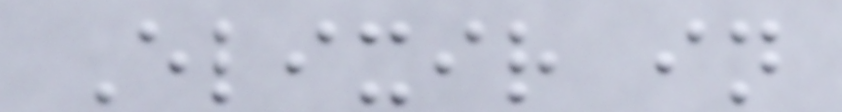Elixir in
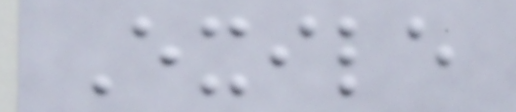Exile
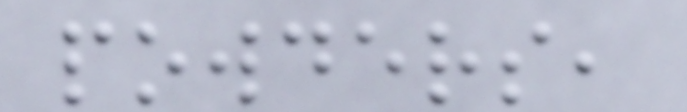powders,
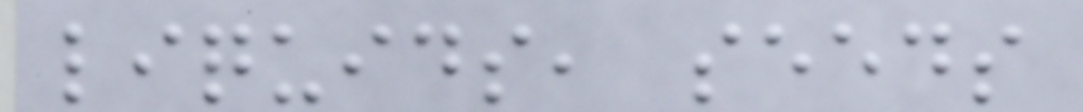liquids, seeds
